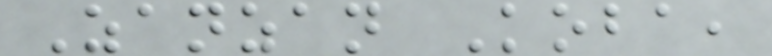Zanzan Koba,
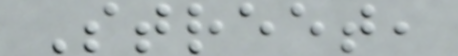Street,
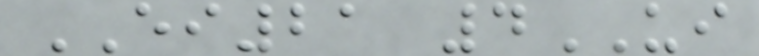EI21 4UI
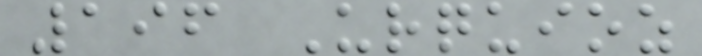196 Urquioz
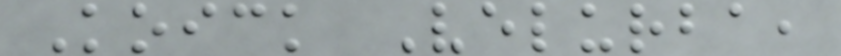Koick Velurba,
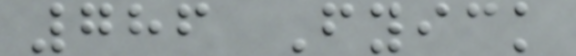786 Fyick
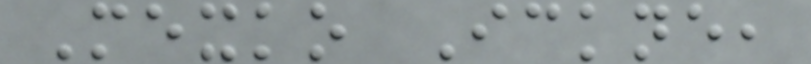Mexko Ickne,
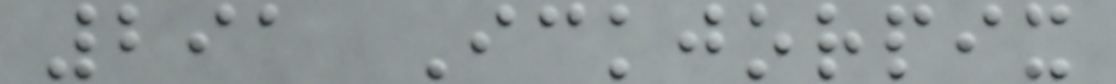291 Ickjorpix
